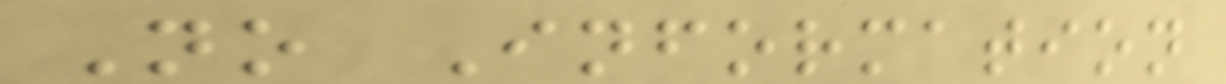No Information
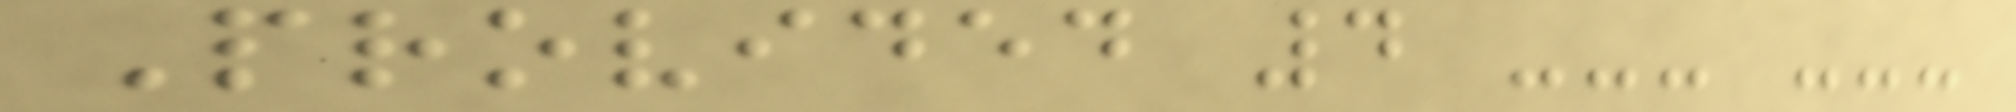Provided 4 --- ---
